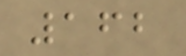162
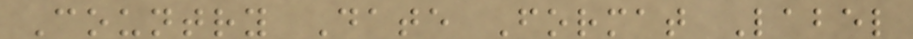Country Date Format Label
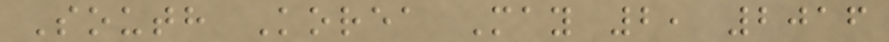South Korea May 2, 2016
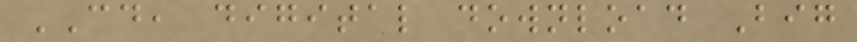CD, digital download Big
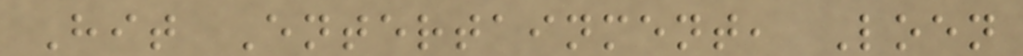Hit Entertainment, Loen
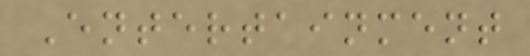Entertainment
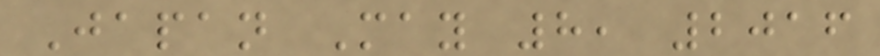Japan May 8, 2016
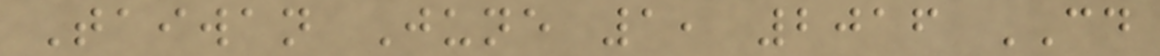Taiwan June 1, 2016 CD
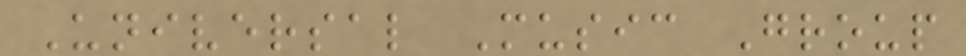Universal Music Group
